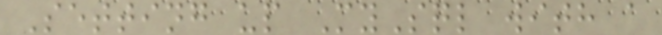Setting up MySql with a
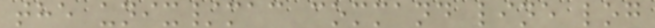the unix/mac command line log
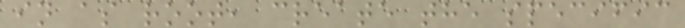in as root, create the specific
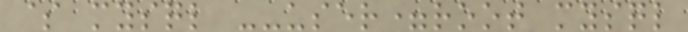$ mysql --user=root mysql
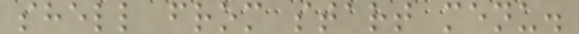shell from start menu.
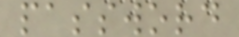password
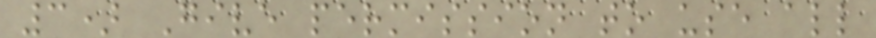3) Give permission to use all
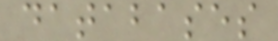databases
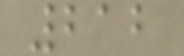212
